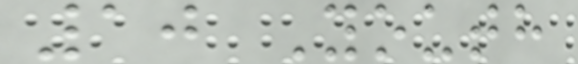10 Youth
